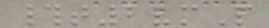#t2vmP
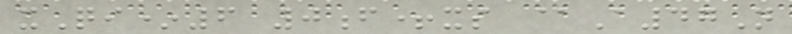xQi*6 0f+xs @A47N
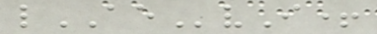lAEvI+
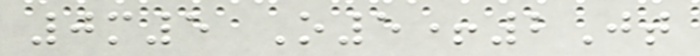0m5 O5+2Jt
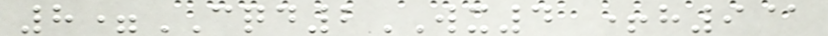8=CQD2WX4 +h9@
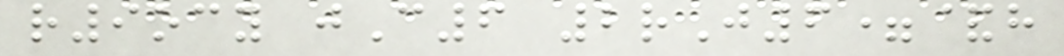r9ocy jC6 2rJ6=&h
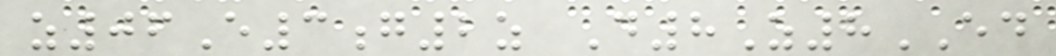z06E3g2z D8Z8ED
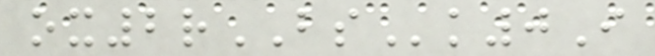ox2rBSk0I
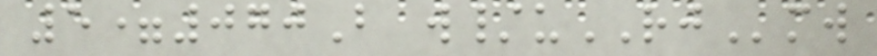5=070B w/uRJmw
